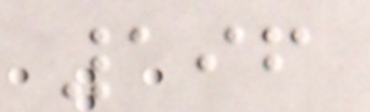196
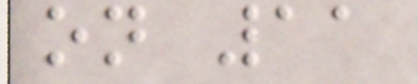on 11
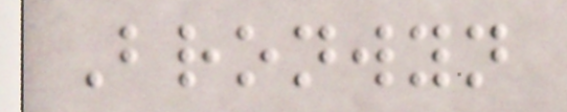Bronwyn
